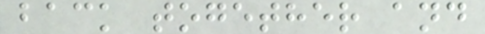back together and
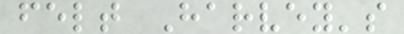felt Harvey's
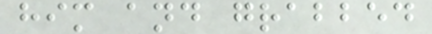him and grabbed
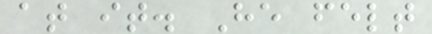at it. He felt
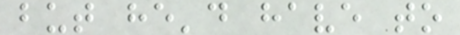but he'd have to
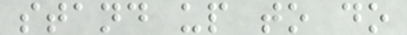stand up to do
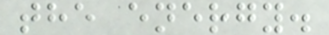the energy.
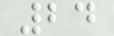24
